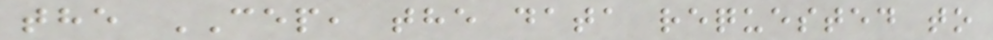the CEP, the data requested to
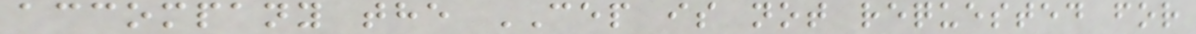accompany the CEP is not requested for
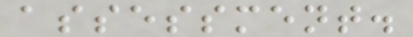assessment.
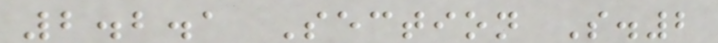2.2.1 Section S.2
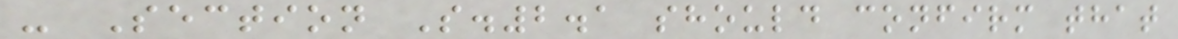- Section S.2.1 should confirm that
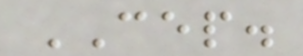CEP.
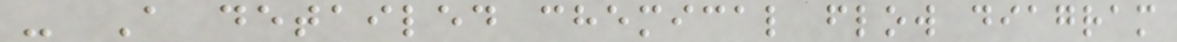- A detailed chemical flow diagram
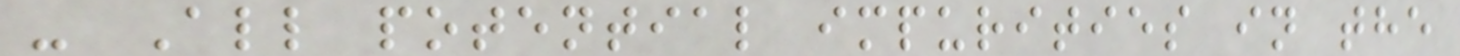- All potential impurities in the
